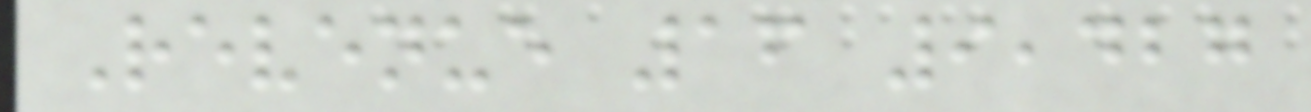Revenue 16 9,427
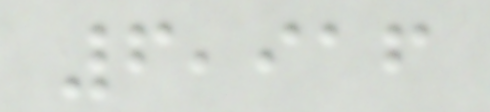6,916
